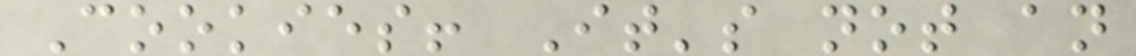Cookies! It's not an
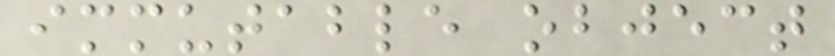immutable object
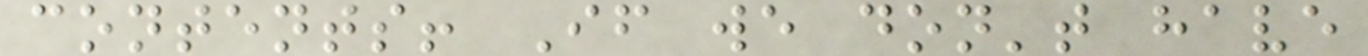contents! If we don't have
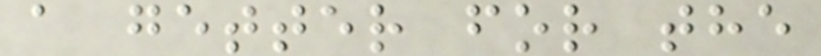a getter for the
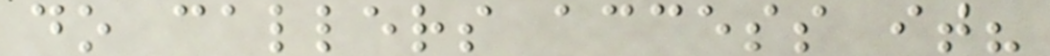do callers access it?
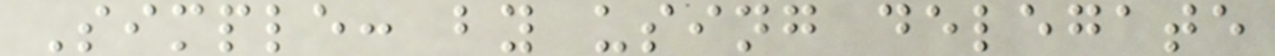Simple: by using delegate
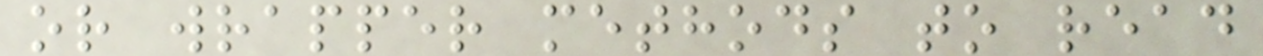or wrapper methods to read
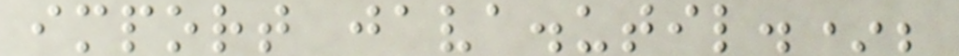import java.util.*;
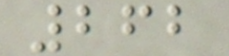262
